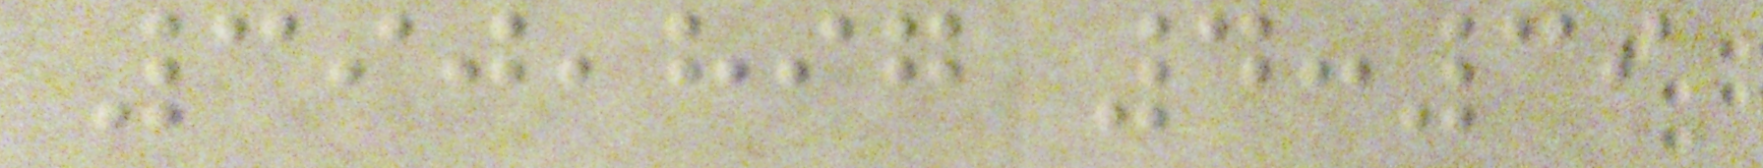390,897 4:39
